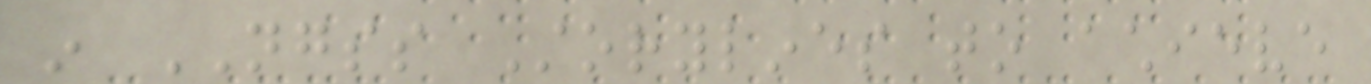in NGSS Storylines to achieve
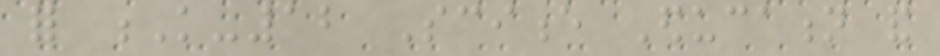for K-12 Science Education and
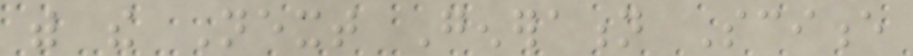with the Next Generation Science
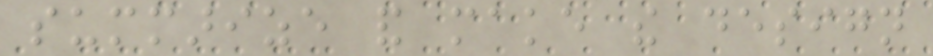summarize and make the design
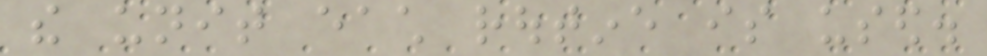the unit each routine is used.
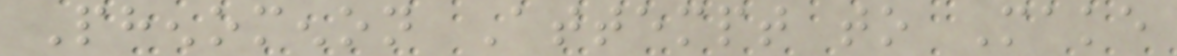Phenomenon Attempt to Make
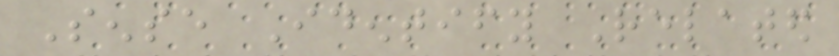Sense Identify Related
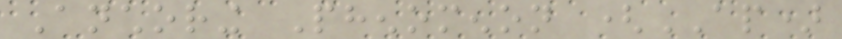Anchoring Phenomenon (AP)
